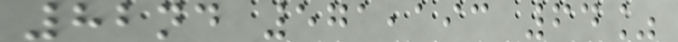82nd 571,193 64%
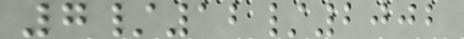7/12/2002
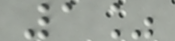1%
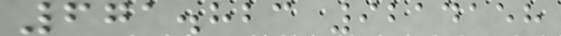671.823 9214158
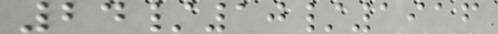24/10/1916
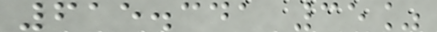615.341 35%
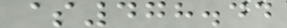$478.44
